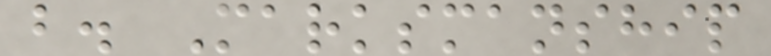b. Marksmanship
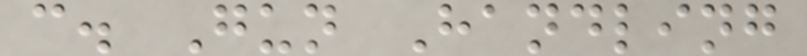c. Gun Handling
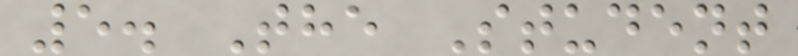5. The Student
